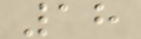18
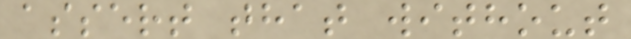assert that without
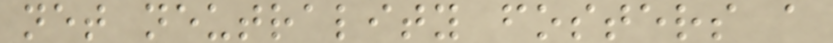net neutrality fosters a
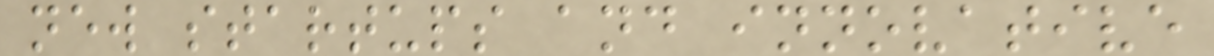new startups and innovative
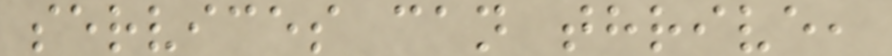services can thrive,
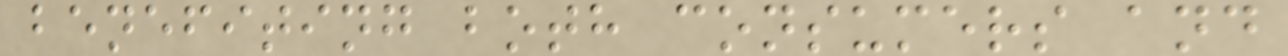benefiting both consumers and
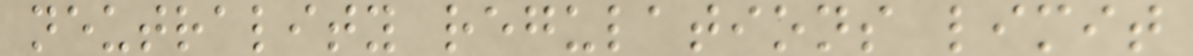neutrality regulations limit
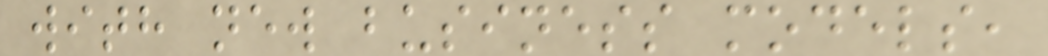with new business models,
